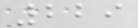229
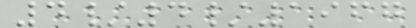4/4/1967
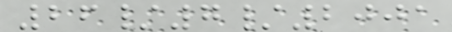26/7/2001
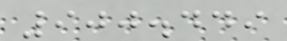900.449
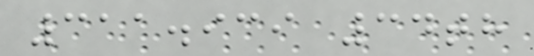311.939 34th
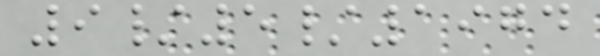9/5/1974
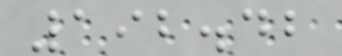192.42
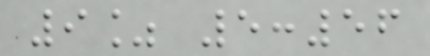9% 5:56
